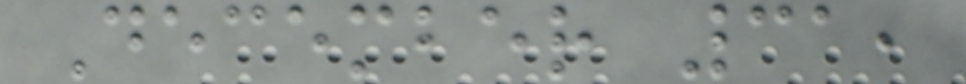December 31,
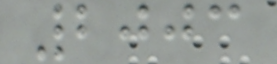2003
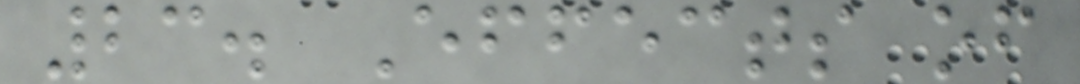23. Effects of
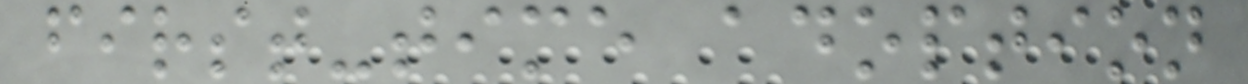first-time adoption
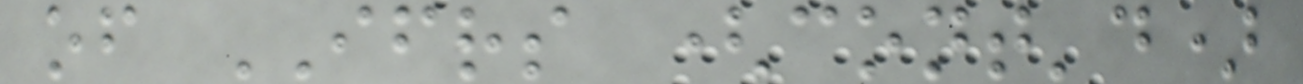of IFRS (cont'd)
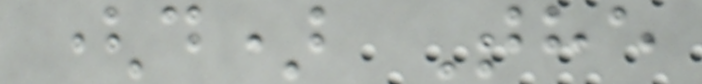(d) The
